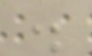.
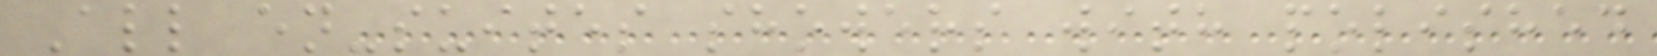All en-suites showers with polished
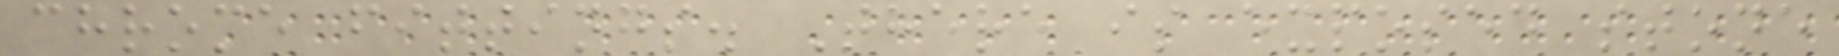chrome fittings. There is exposed stone
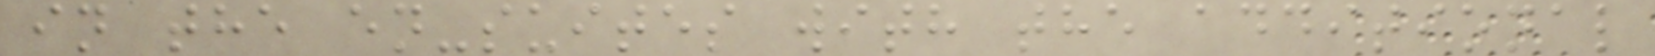in the en-suites with the additional
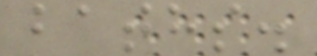baths.
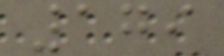179
